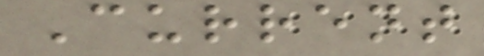Current
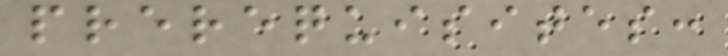prerequisites:
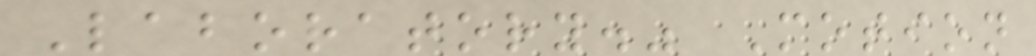Laboratory." Motion
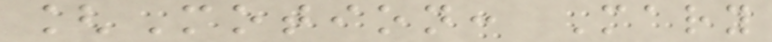[Motion: Mary
